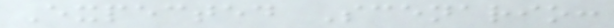Expected Scenario:
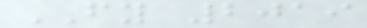FY 2019
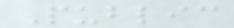Public
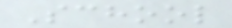School
